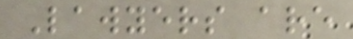Lawyers are
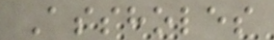Assholes
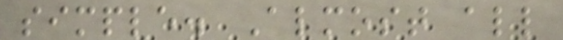simple. Almost all
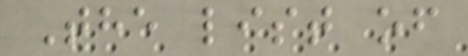The list of
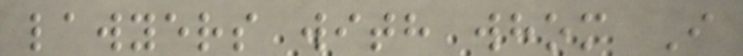lawyers with whom I
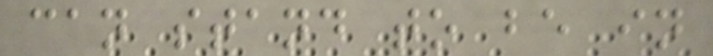can stand to be in
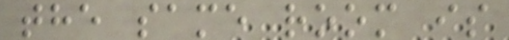the same room is
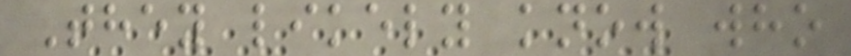They likely know who
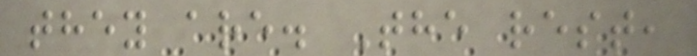they are. The rest,
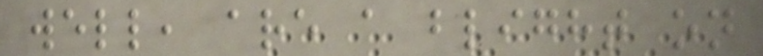well, are a blight on
